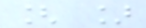[ ]
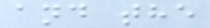and the
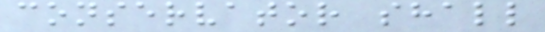conservator shall
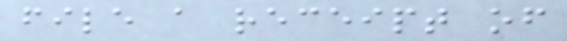file a receipt of
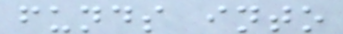funds into
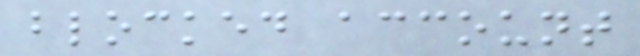blocked account
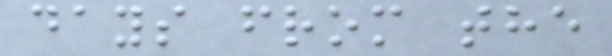days from the
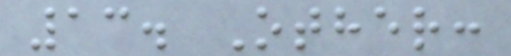13. Other:
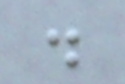.
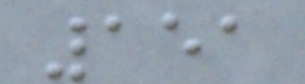151
